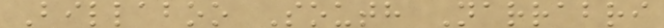Billaboo South Narrabri
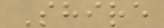Shire
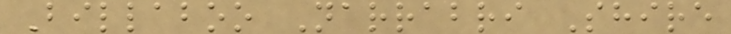Billaboo Narrabri Shire
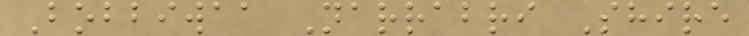Bobbiwaa Narrabri Shire
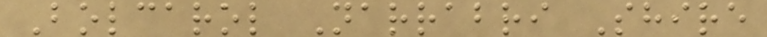Bolcarol Narrabri Shire
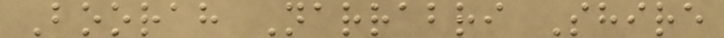Boorah Narrabri Shire
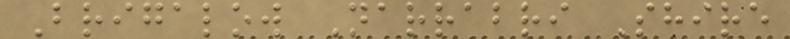Brigalow Narrabri Shire
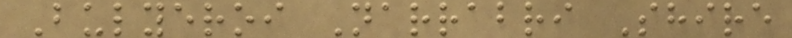Bulyeroi Narrabri Shire
